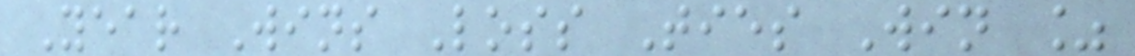Year Wins Loss Ties Win %
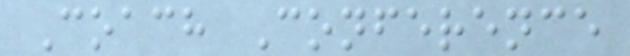Coach Conference
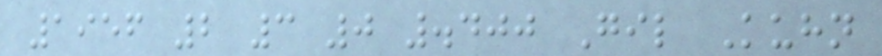1956 2 3 0 .400 Gil Kuhn
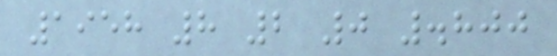1958 8 2 0 .800
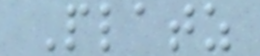Platz
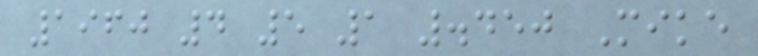1960 4 5 1 .450 Mike
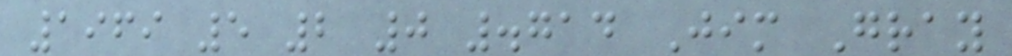1969 5 2 0 .714 Jim Gray
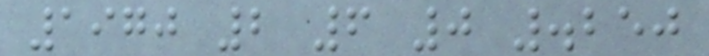1970 2 6 0 .250
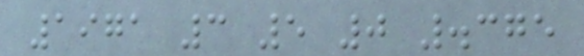1971 3 5 0 .375
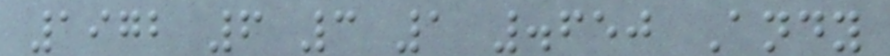1972 6 3 1 .650 Andy
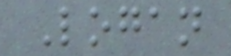Logan
